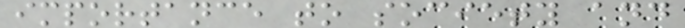importance to society and
